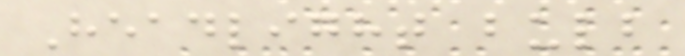Headlight bulb
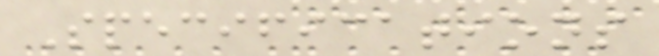Specifications
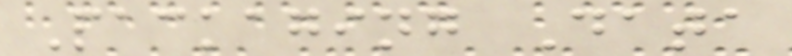Packaging Data
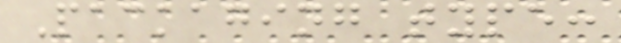Packaging type:
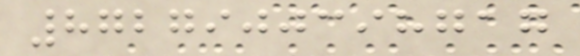8727900398717
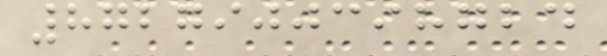8727900398724
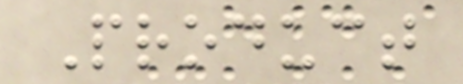Product
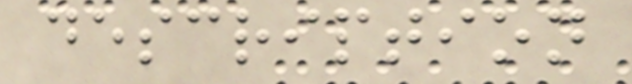description
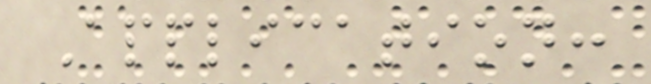Application:
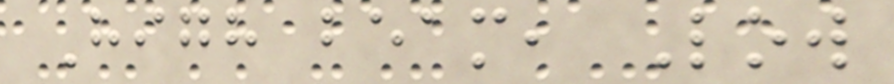High beam, Low
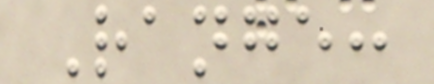Range:
